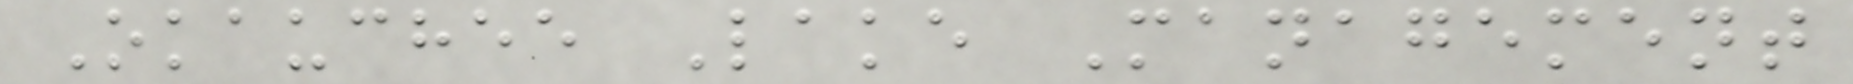Okauchee Lake Management
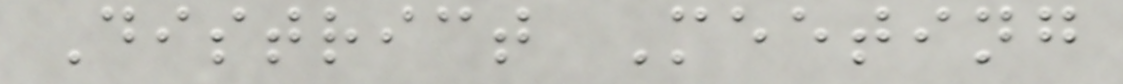District Meeting
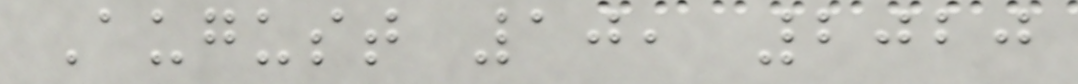August 10, 2020
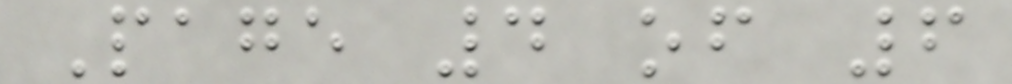Page 4 of 6
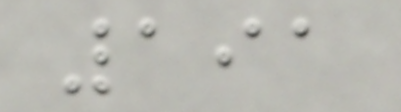191
